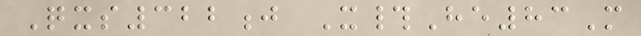Qxs322j X#He83M
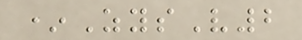*ZysV2
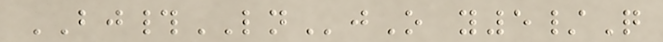BJ#LNjO y5/Q
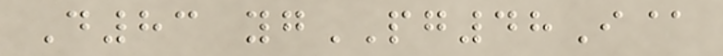D83 ygPG48I@
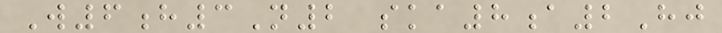W6h3N2 ska8a2Hj
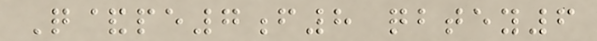Q&pe7f8 qbtey6
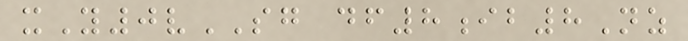xY0vSG df8ib8Nz
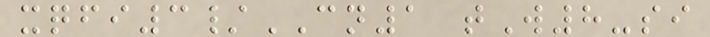xqfi3/CN1 tW8-si
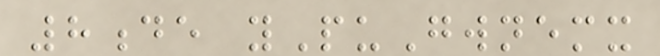8de yPuGwnemx
